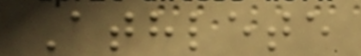Athlete
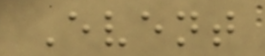Event
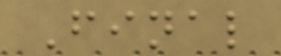Final
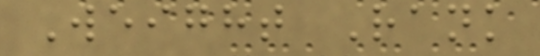Weight Rank
